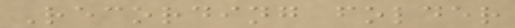Recording folder
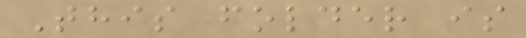This folder is
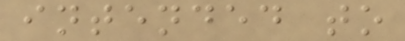intended to
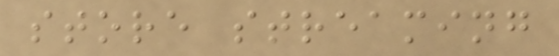store streaming
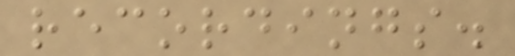recordings.
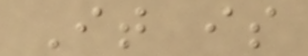It is
